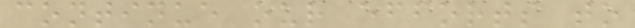continue our efforts to
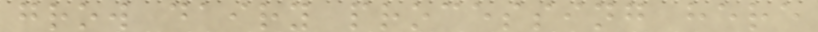grow dairy processing here
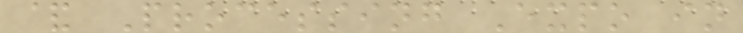& Processing Expo in
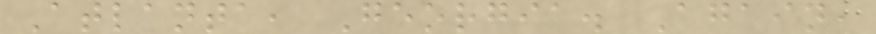Atlanta, Georgia. Again,
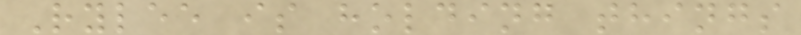Rylee is holding things
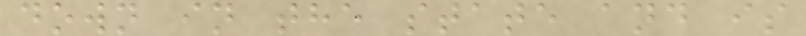down in the state and is
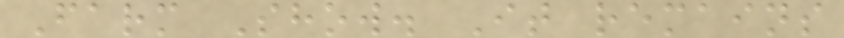Farm Show. It remains
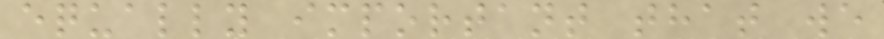equally important that we
